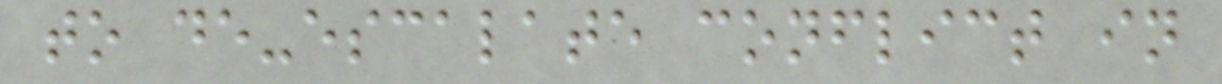to de-escalate conflict in
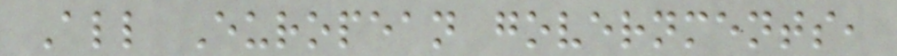All European governments,
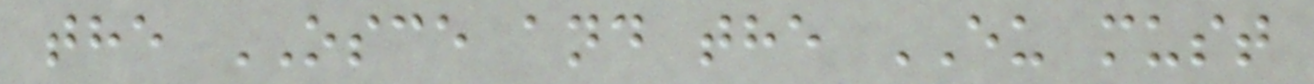the OSCE and the EU must
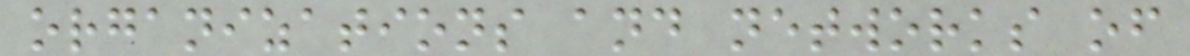organizations and networks of
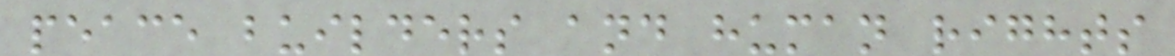peace builders and human rights
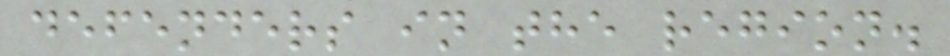defenders in the region.
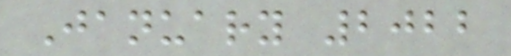January 2022
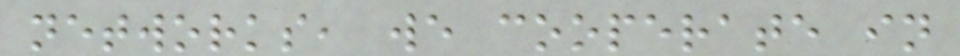networks, we cooperate in
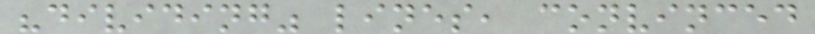"dividing" lines, convinced
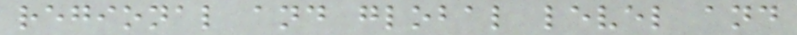regional and global level and
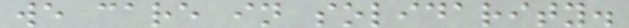we care in solidarity.
